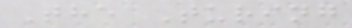The Turing
